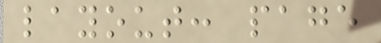layout: page
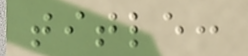title:
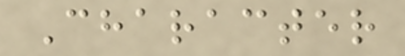Character
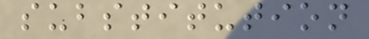substitution
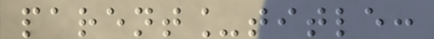parent_title:
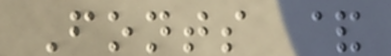Fonts &
